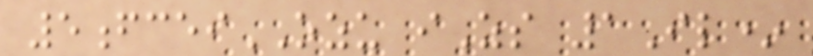5fceiOZU iZs 1Il*
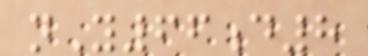nY66d8
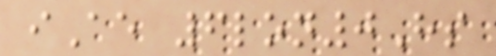iAe 6lon0Hs
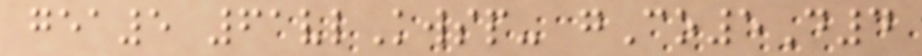gea5 61vlKwsp- gCo5D4
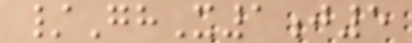/GhX1j5
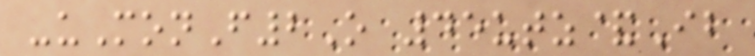-uMonF2O 45utz&Ib
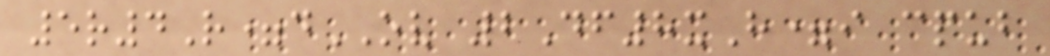5r4R=dOV 2Df8xH=i cpub
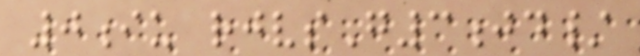0iu rjvsG3jd/
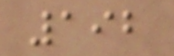192
